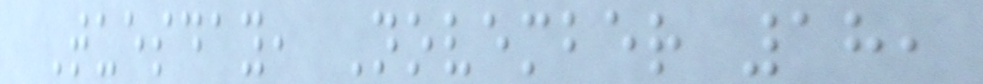Tuesday, November 18,
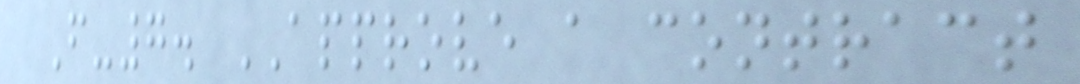F-7. APPROVE a contract
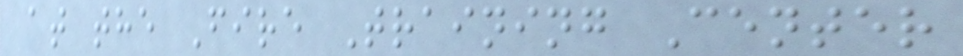at the Fire Training Center
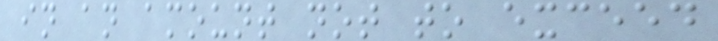in an amount not to exceed
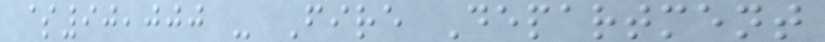$90,000 - Fire Department
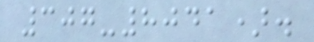307-8041).
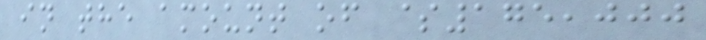in the amount of $175,000
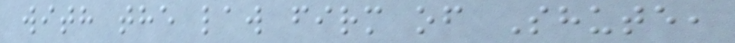with the law firm of Shute,
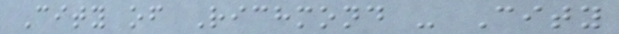City of Richmond - City
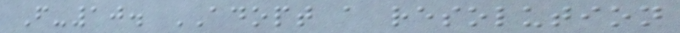F-10. ADOPT a resolution
